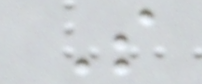So
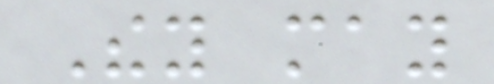They may
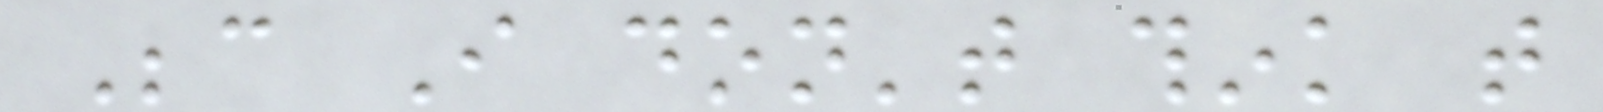Because I don't think that
